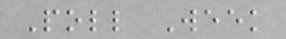Poll Week
